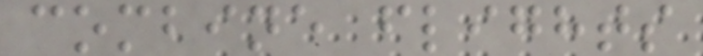combine flights
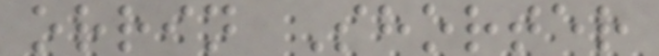orrin Shorter
